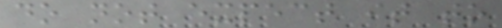do not expect it to
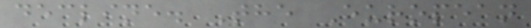decline. The European
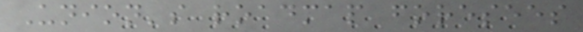Union's roadmap foresees
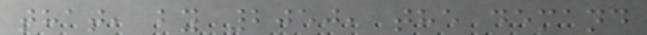that, by 2050, the demand
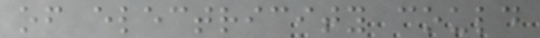of electricity could
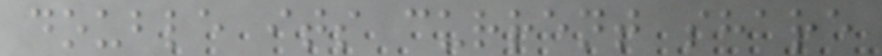double its current share
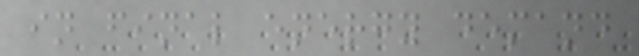in final energy demand
